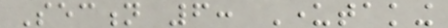Section 6: Undertaking
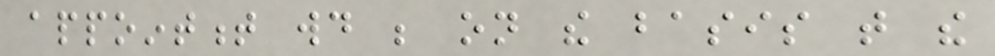appointment would be on the basis that the
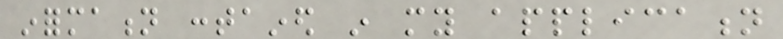information contained in my application
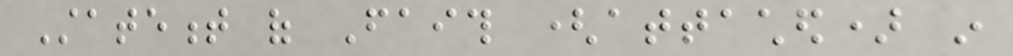Statement of Faith (attached) in
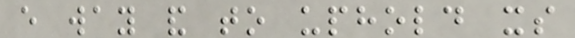every way and to uphold its
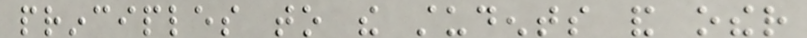principles to the students and other
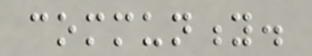community.
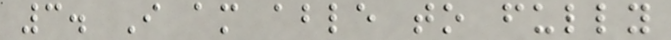3. I am able to fully
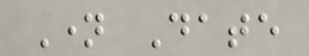Name Date
